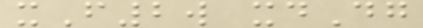xF2w xdDg
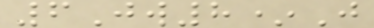6Jw8*J
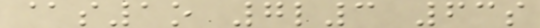@s1o 7l3 63s
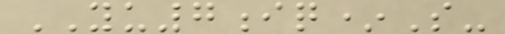YU7iq*S-
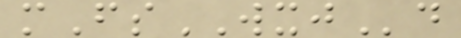mFsWXJd
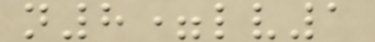n8=lv1
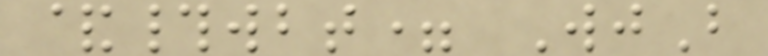&#wbt= WjB
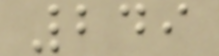249
